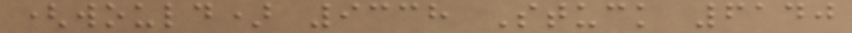(would) 9338 Stuck 6140
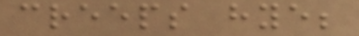creeps hye;
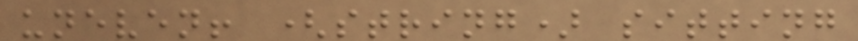uneven! (string) sitting
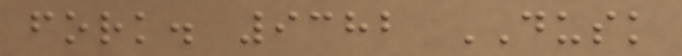fork. 9382 DUSK
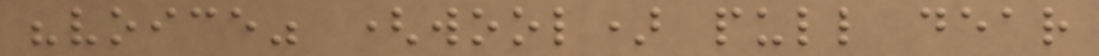"voice" (wool) pull dear
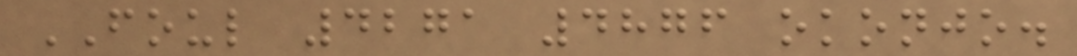FOUL 4271 4876 okonjo.
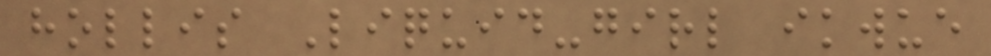hollis Liquid-girl ikwue
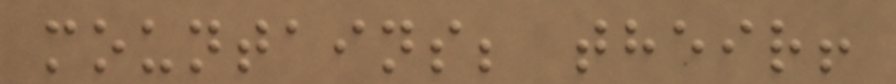mountains; their!
